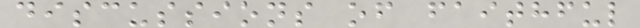discussions of faithful
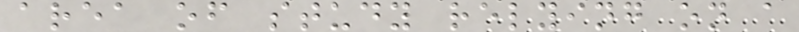area of study relying on a
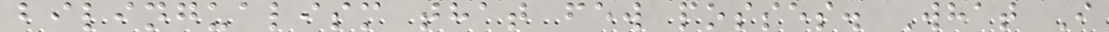bilingualism that few posses. What I
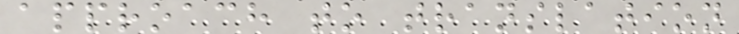approach to translation
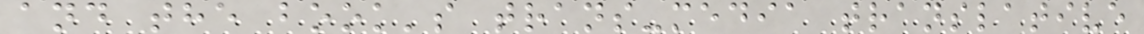and the book's trans-media translative
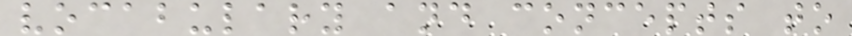vocabulary and concepts to
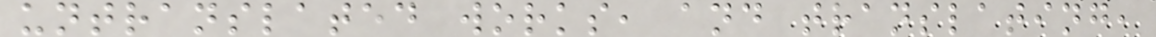untranslated works, and translating,
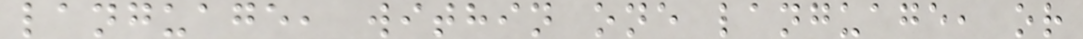language, within one language, or
